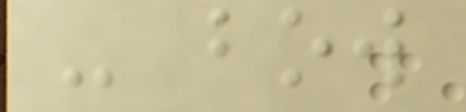- bow
